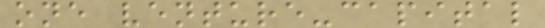one venture-capital
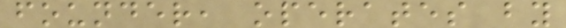founder, operates by
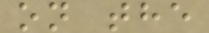on the
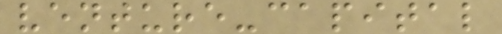venture-capital
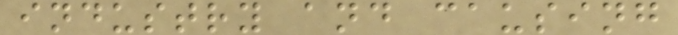industry and causing
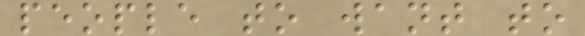people to want to
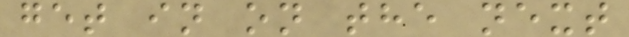get in on the next
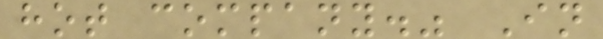hot company." In
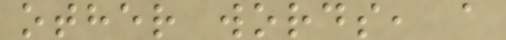other words, a
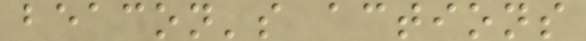beacon's actions
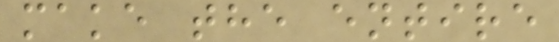make the entire
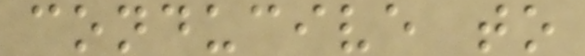conducive to
